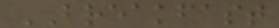BREAKFAST
